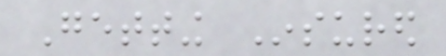Getting Insured
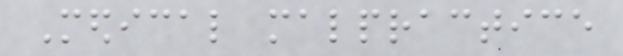Medical malpractice
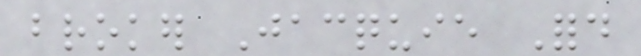broker Jacquie Ford
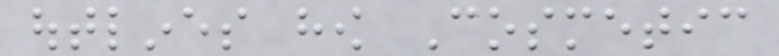outlines how Cosmetic
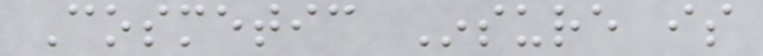Cosmetic Insure is
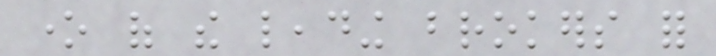one of the leading brokers for
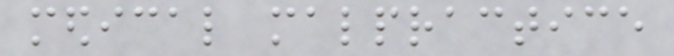medical malpractice
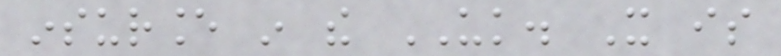insurance in the UK. It is
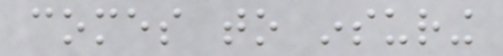comes to insuring
